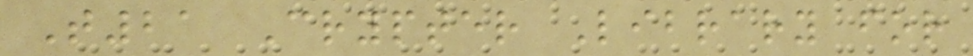T21 Crypter Library for
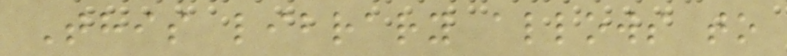This library allows to
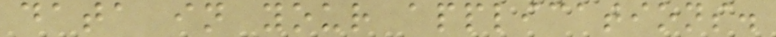data in your applications.
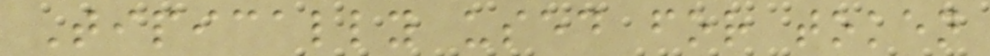Tipically used for token
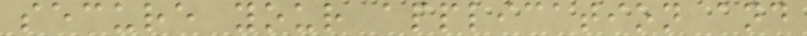secure your application and
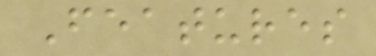Features
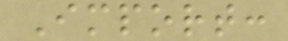Import:
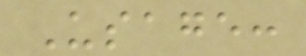Usage:
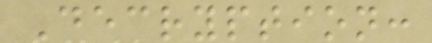Decryption:
